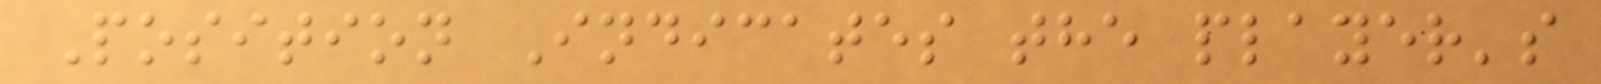Position Indicates the player's
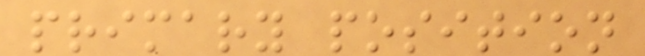primary position
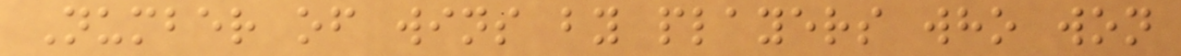Number of wins by players who won
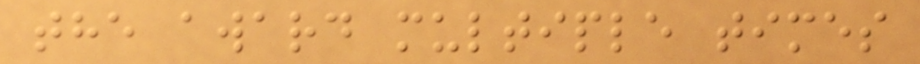the award multiple times
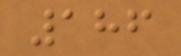186
